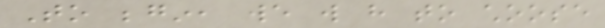To begin, we will have to choose
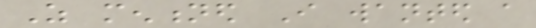As mentioned I wanted a
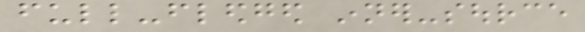full-fledged inner-source
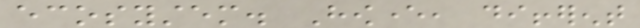ecosystem. However, different
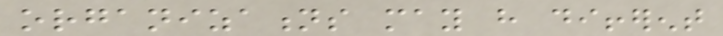organizations may have different
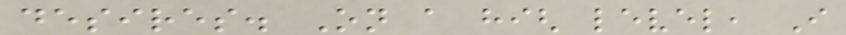desires. On a high level, I
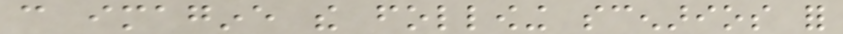can imagine the following scenarios for
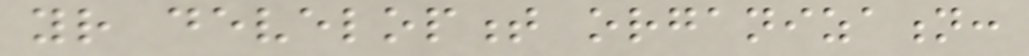your development organization:
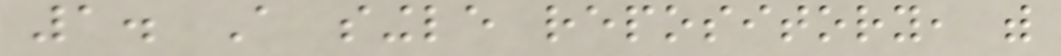1. A single repository, with
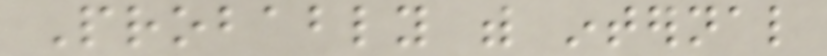Probably with internal
